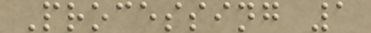Processing 1
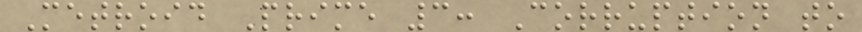Metroid Prime 3: Corruption to
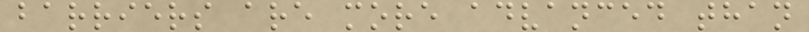barriers are more advanced than
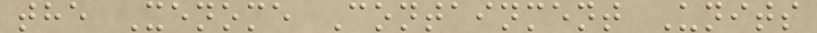the Xenome Containment Units
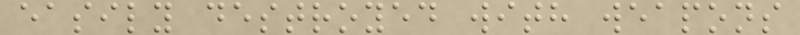easily destroyed with weapons
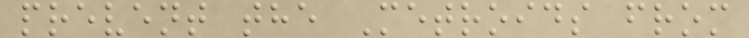prevent the Metroids from
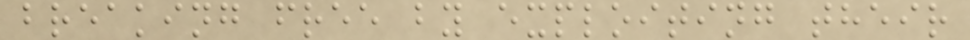breaking free by exploiting their
